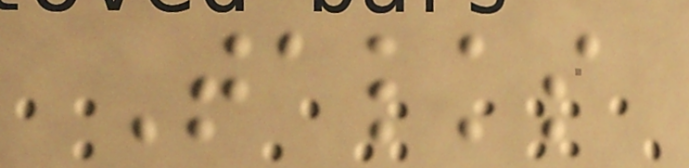Talks
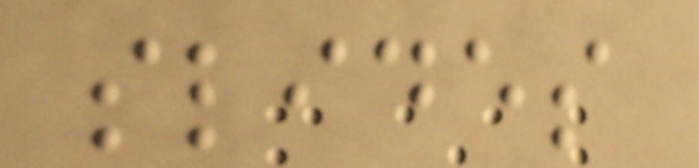slides
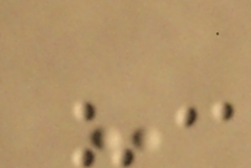-
